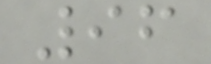96
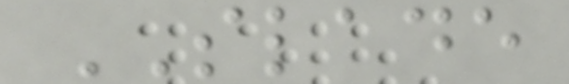SLADE
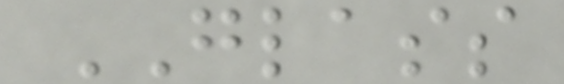GLASS
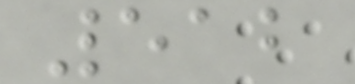512
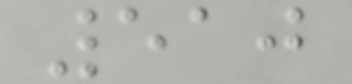510
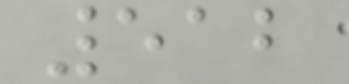512
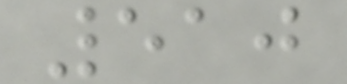510
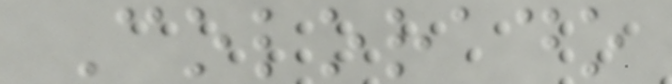Colorado
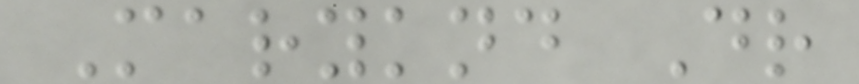Maryknd Dr
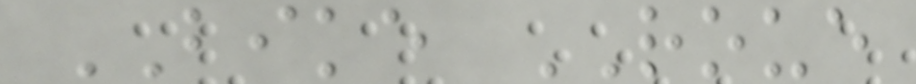BIKE ROUE
